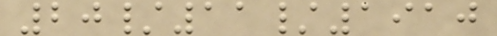20/11/1910
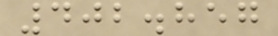402.857
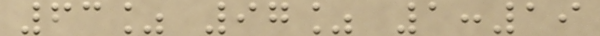63% 97% 1:19
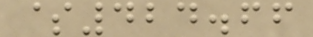$424.66
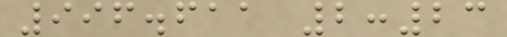996.611 2:23
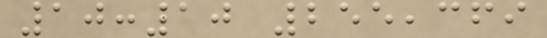10:10 255,369
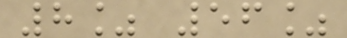8% 56%
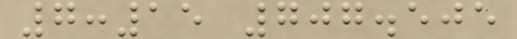7:15 707.505
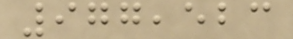977,523
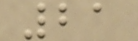21
